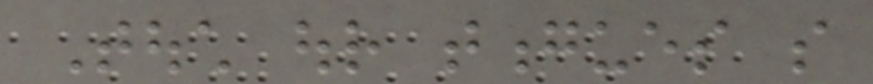Touch our tongues so
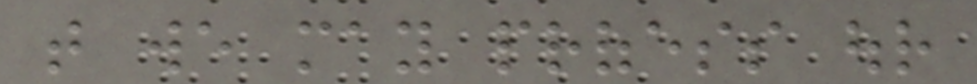that we may profess our
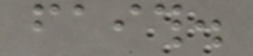faith.
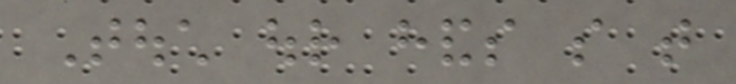Touch our hands so that
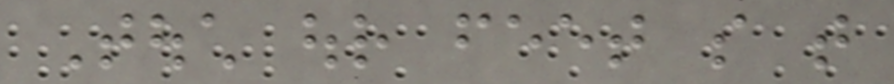Touch our feet so that
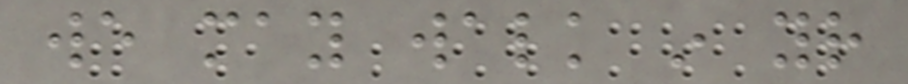we may walk in your
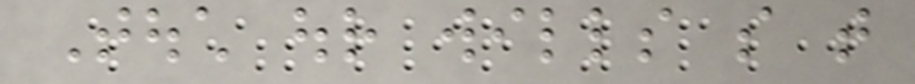Touch our wills so that
